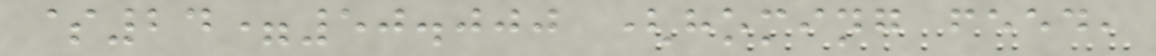$24=50.000 (homing feed,
